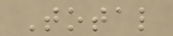Total
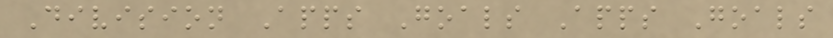Division Apps Goals Apps Goals
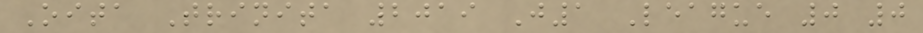Oita Trinita 2019 J1 League 0 0
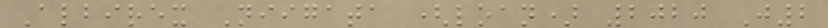Albirex Niigata (loan) 2020 J2
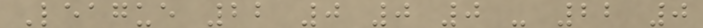League 22 0 0 0 - 22 0
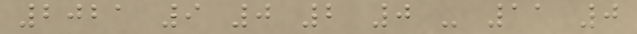2021 9 0 2 0 - 11 0
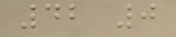42 0
